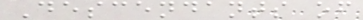Descendants of
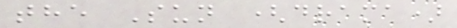the Sun (drama)
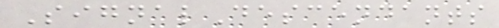SignalDescendants
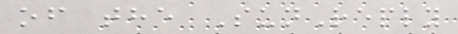of the SunReply
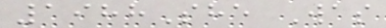1988She Was
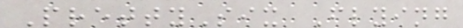PrettySix Flying
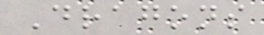Dragons
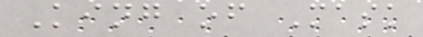King of Mask
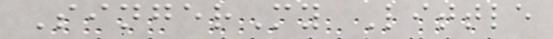SingerMy Little
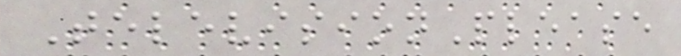TelevisionPlease
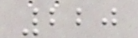220
